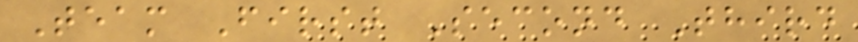Team First Second Third
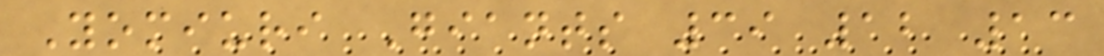Yomiuri Giants 39 12 13
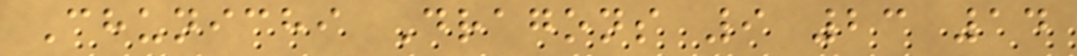Chunichi Dragons 9 23 14
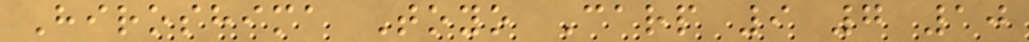Hiroshima Toyo Carp 9 7 10
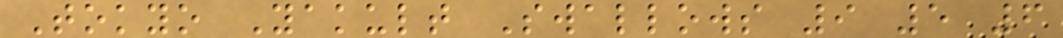Tokyo Yakult Swallows 9 5 6
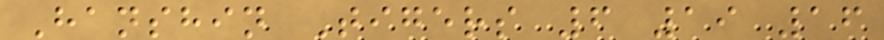Hanshin Tigers 6 19 16
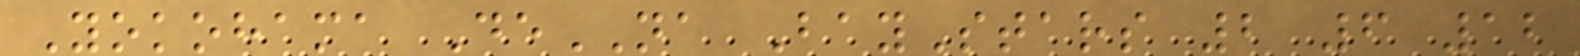Yokohama DeNA BayStars 2 6 12
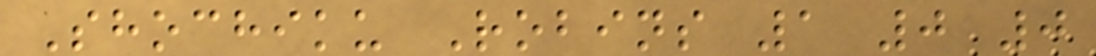Shochiku Robins 1 0 0
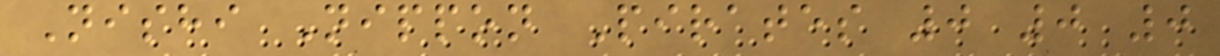Nishi Nippon Pirates 0 0 0
